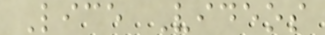Lice Videos
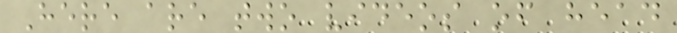Here are two videos of head
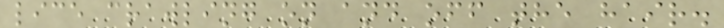lice crawling on and off the hair.
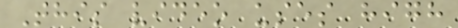This video uses high
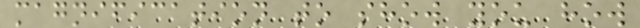magnification to show you how
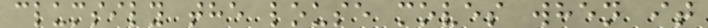clumsily the louse moves when it
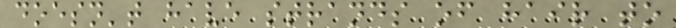doesn't have strands of hair to
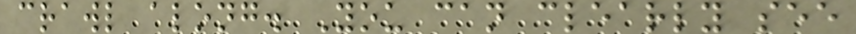crawl along. You can clearly see
